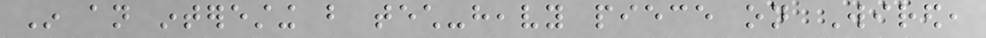In an interesting but tech-heavy piece on Wired,
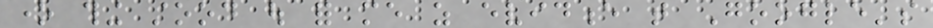one thing stood out for me as evidence that Google's
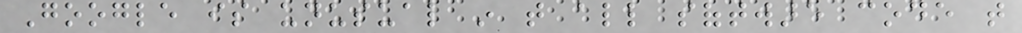Google is unusual in that all software code that
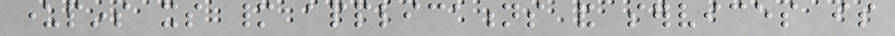underpins its many applications and services is
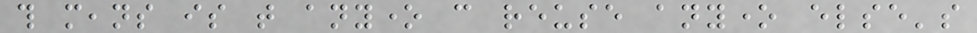this means is that anyone can reuse anyone else's
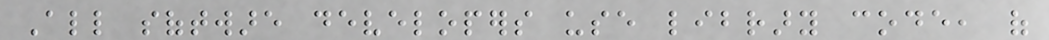All software developers use library code, of
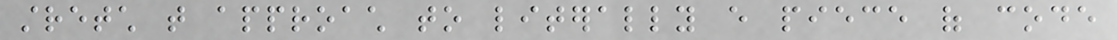stretch that approach to literally every piece of code
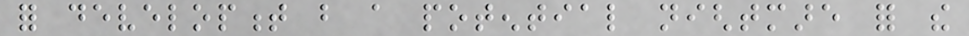for development but a potential nightmare for the
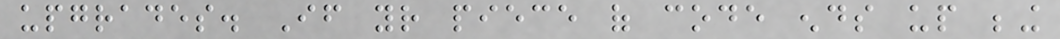upgrades. If your piece of code ends up being
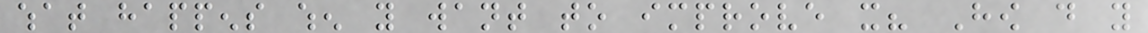what happens when you want to improve it? How do you
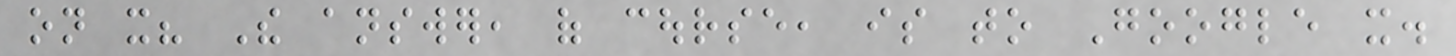on it? The answer, of course, is to Google it.
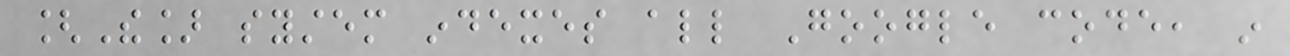[The] system indexes all Google code, in
